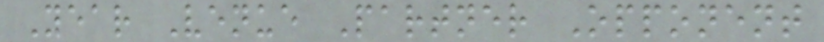Year Venue Partner Opponent
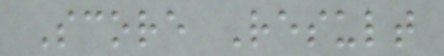Score Result
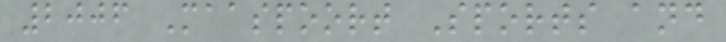2006 Maaspoort Sports and
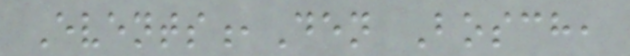Events,Den Bosch,
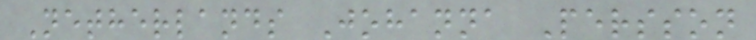Netherlands Johanna Persson
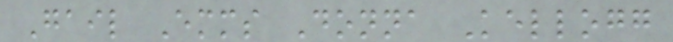Gail Emms Donna Kellogg
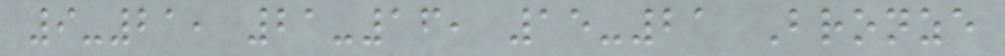9-21, 21-16, 15-21 Bronze
